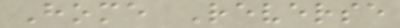Home Reverse
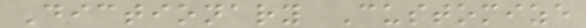Dictionary Customize
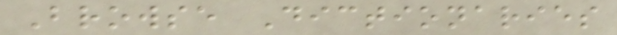Browse Dictionaries
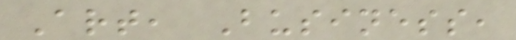Art, Business,
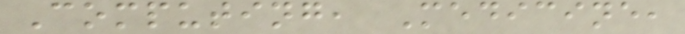Computing, Medicine,
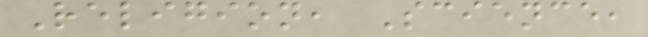Religion, Science,
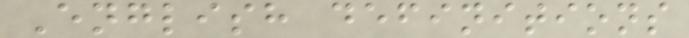English definitions
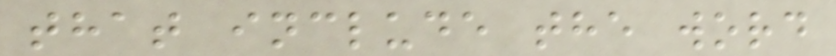that include the word
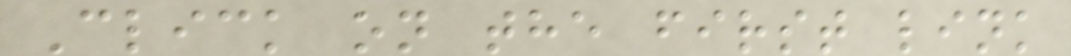Click on the first link
